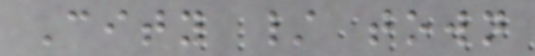City / town
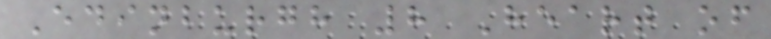Edinburgh 8 Heart of
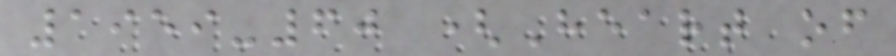1959-60 (Heart of
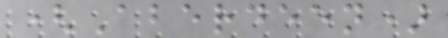(Aberdeen)
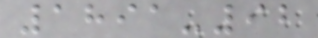1891-92
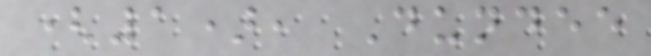(1), Dundee
